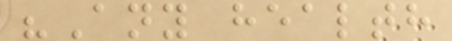"Any health
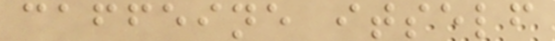caffeine itself
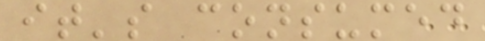it's consumed
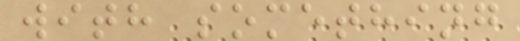with something
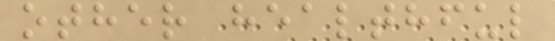other healthful
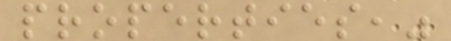properties,"
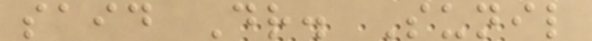said Dr. Sunil
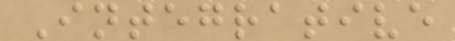Integrative
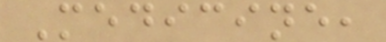Medicine,
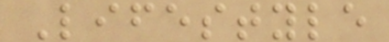Lifestyle
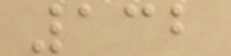132
